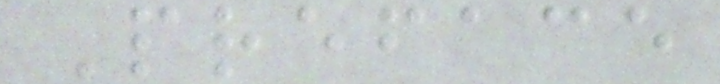Preface
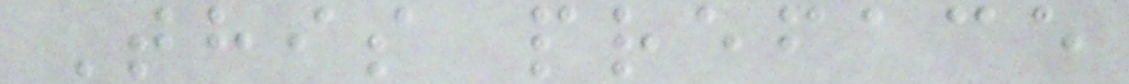This preface
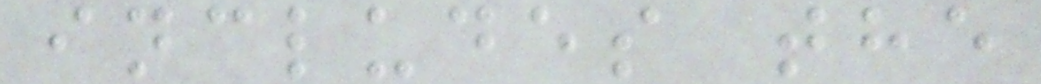includes the
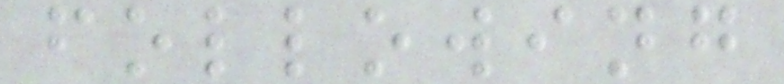following
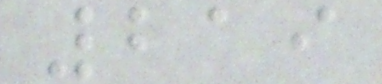219
